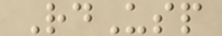RdUsp
